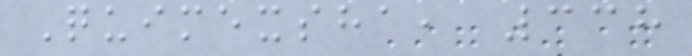Quimexsha, 338
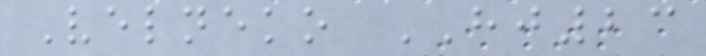Velneko HJ23
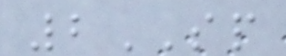2SP
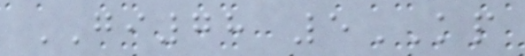GI78 5KP
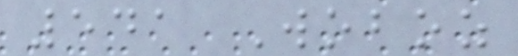541 Woboz
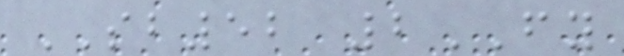SB52 2FY
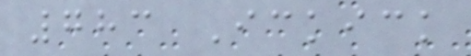783 Ickick
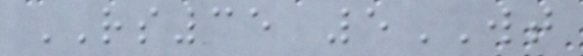RS35 5WT
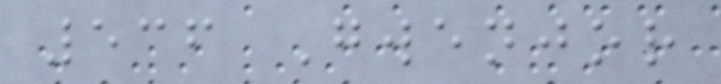536 Gwenjor
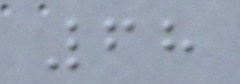68
